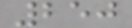250
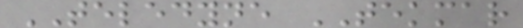TELEDYNE TEKMAR
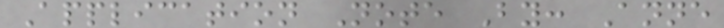Application Note By: Anne
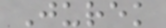Jurek
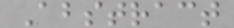Abstract
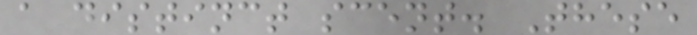a distinct scent. These
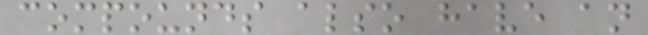compounds also have an
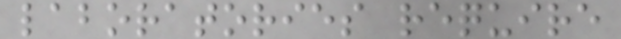laboratories require
